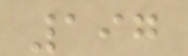197
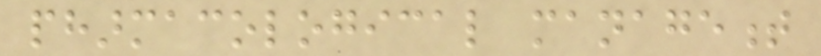pharmacological management
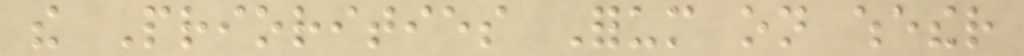the Priorities Forum on whether
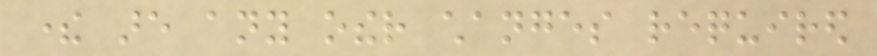there are any other changes required
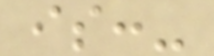is:-
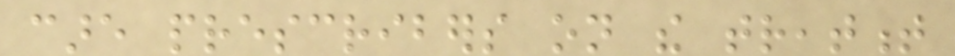care prescribers on the treatment
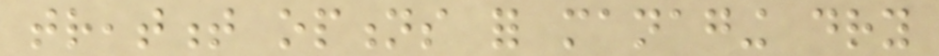treatment options for managing dry
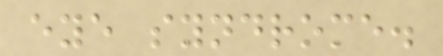eye syndrome.
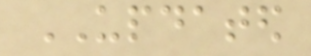UPDATED
